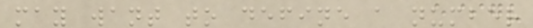may want to define a number
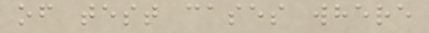of test cases where
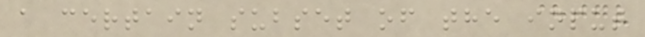a certain subset of the input
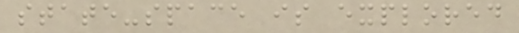state-space is explored
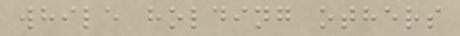while holding others
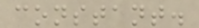constant.
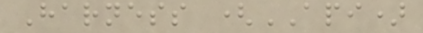Harness (API)
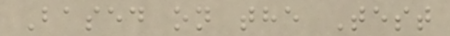Based on the Test
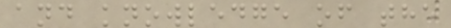and knowledge of the
